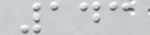143
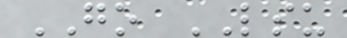GO LSU
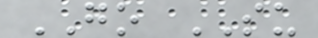GO SU
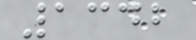1342
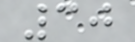30
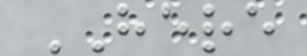HERE
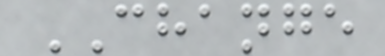CHANGE
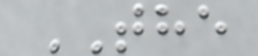THE
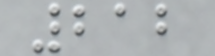212
